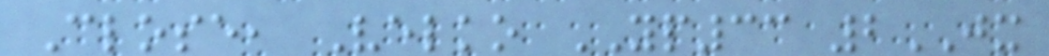Close, Velko YP33 2JX
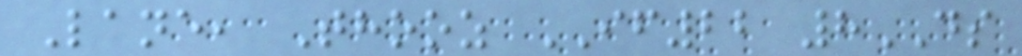Lane, Thooz IF22 8DS
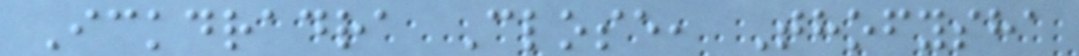Ickdradra Close, Thofysha
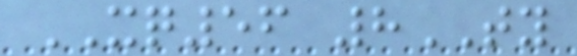XQ56 8TY
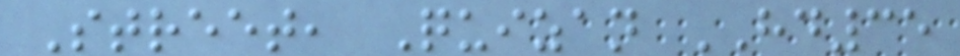Street, Quizan HD35
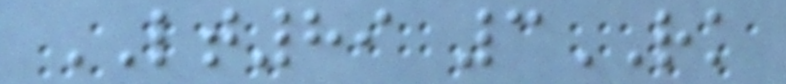LT89 3RK
